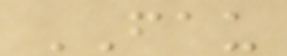FAU
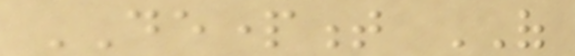DEPARTMENT OF
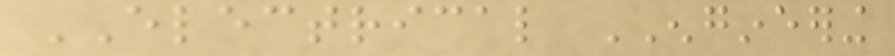ELECTRICAL ENGINEERING
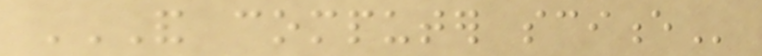AND COMPUTER SCIENCE
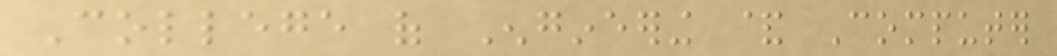College of Engineering & Computer
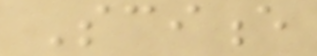Science
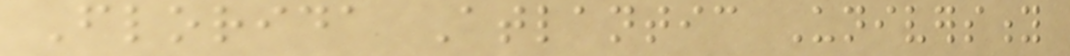Florida Atlantic University
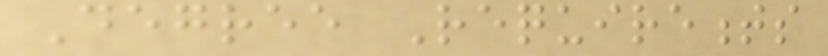Degree Requirements
